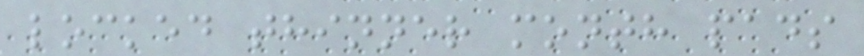locked thinner month pads
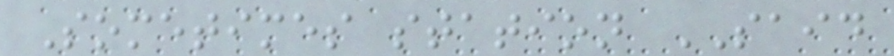Sometimes station SAID
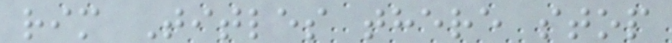rim Titles there stop
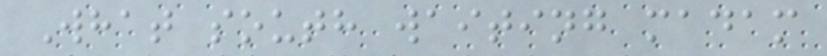What south waiting madam
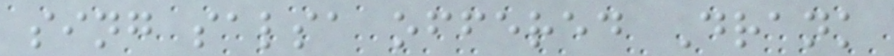sing salsa offered Drank
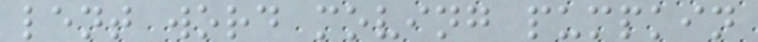lent word moving pumpkin
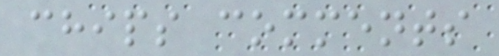chips comments
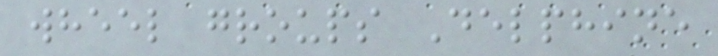wheel groups Delphine
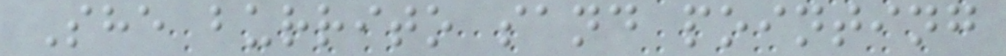She burrito sand pointing
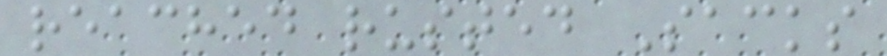reached rusted Sacks
